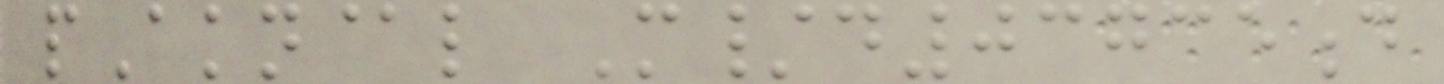pAkn@l M/d03735d
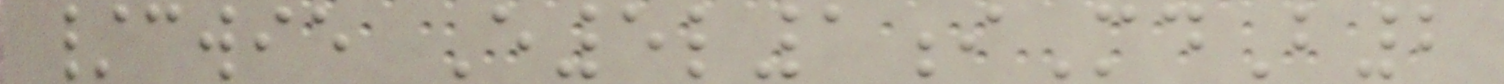/cwie E5l1iMdB2
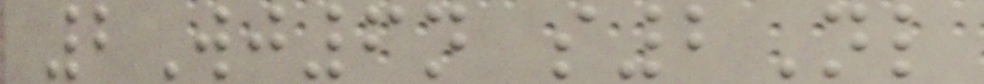2Wj6n s2Nl
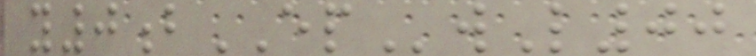y0bEPwL00
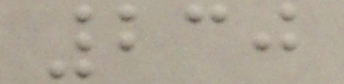230
